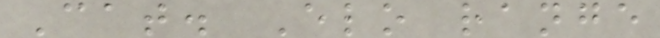Cat. Elo range
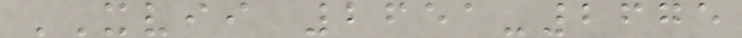XVII 2651-2675
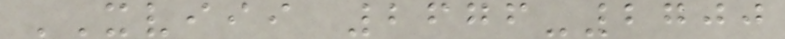XVIII 2676-2700
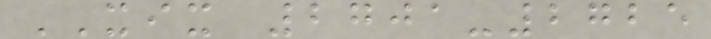XIX 2701-2725
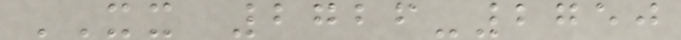XX 2726-2750
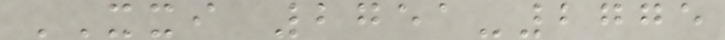XXI 2751-2775
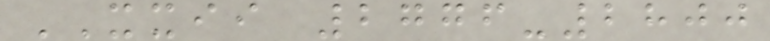XXII 2776-2800
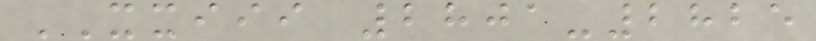XXIII 2801-2825
